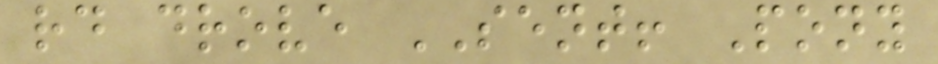rd drove SENT! Pony
